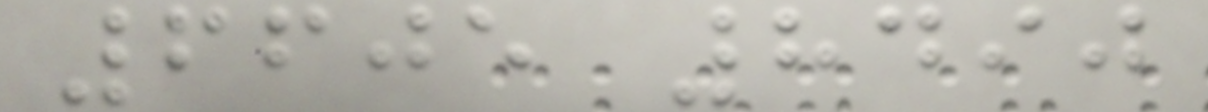6605 8490
